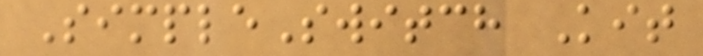SimpleSwitch Kit
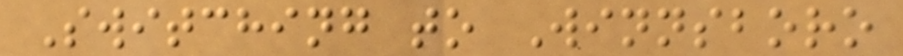Switching to Winnsboro
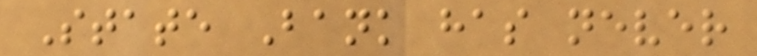State Bank has never
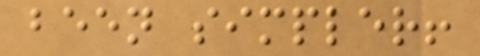been simpler!
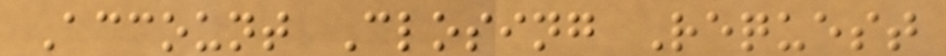Account Closing Request
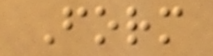Form
